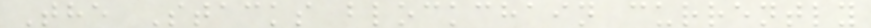The Stacks blockchain currently
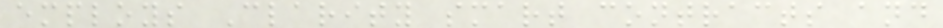employs Clarity smart contracts and
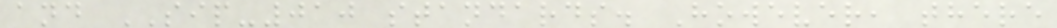and SIP-010 standards. However, there
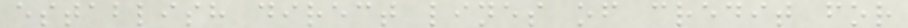establish direct lines of credit for
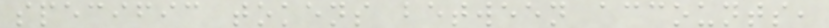specific tokens between accounts,
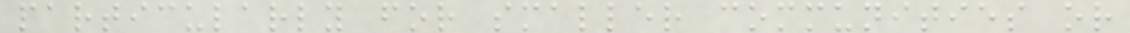particularly for smaller communities or
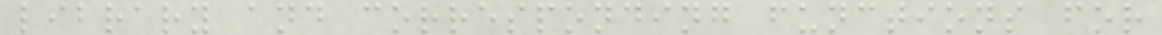library and corresponding functions for
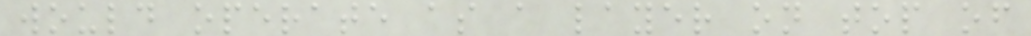would operate as a layer on top of
